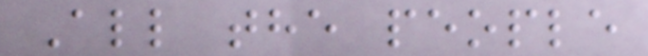All the people
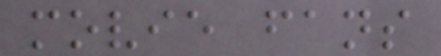movie fans
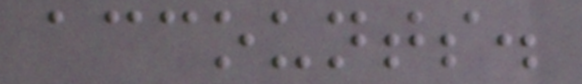accounts.
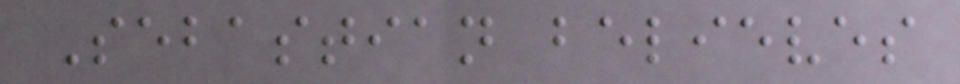Sebastian believes
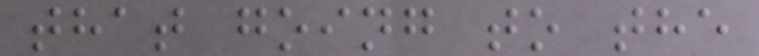that going to the
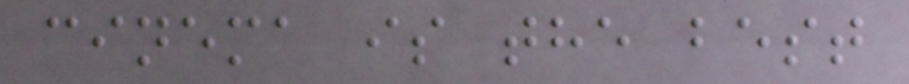cinema is the best
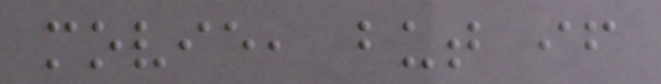movie, but if
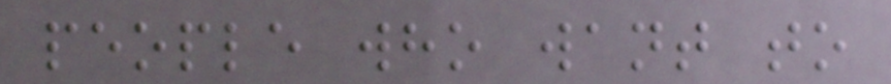people who want to
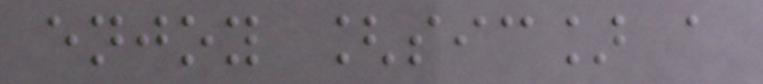enjoy [sic] a
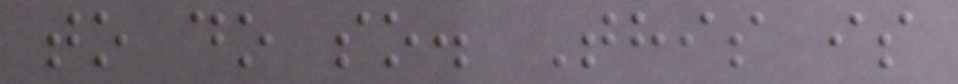to do so. This is
